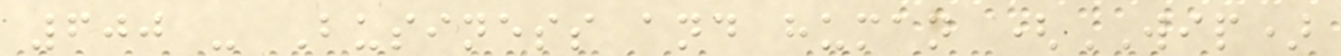600 - Business and human (WIP)
